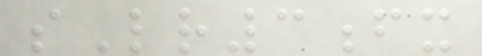sLr3fx
